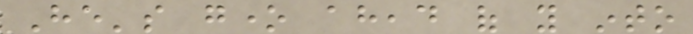He's gone ahead of you into
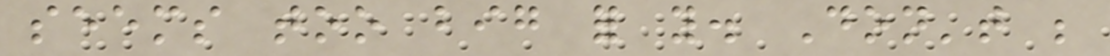seems too big for you. Don't be
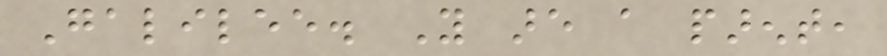Galilee. You are a parent,
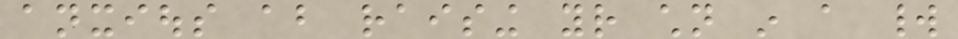anxious about raising your children in a world
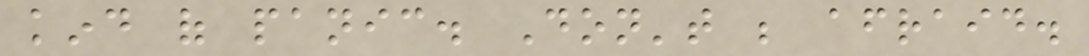kind of panic. Don't be afraid.
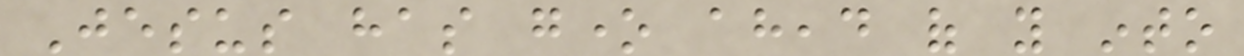Jesus has gone ahead of you into
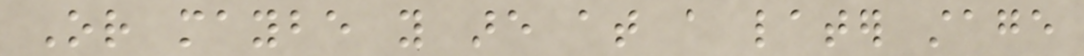Or maybe you are at a later stage
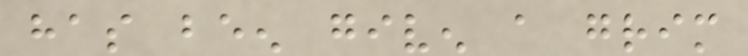has been given a grim
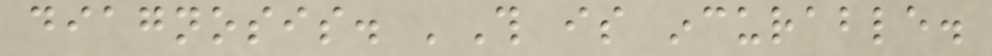diagnosis. 'This is incurable.
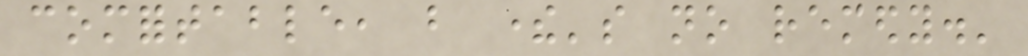comfortable, but there's no remedy.'
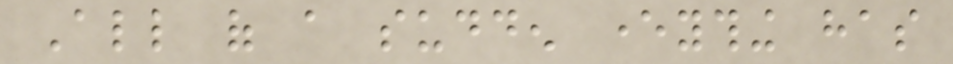All of a sudden everything has
